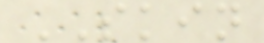SKIN
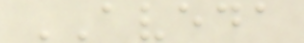AVEDA
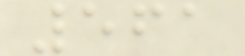561
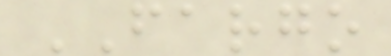FARGO
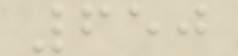650
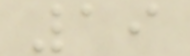19
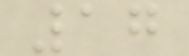17
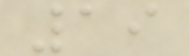19
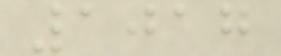1017
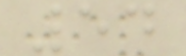54
